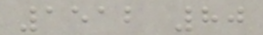1512 80
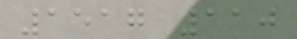1517 110
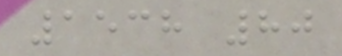1538 80
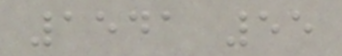1541 55
